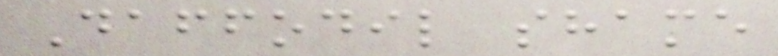Daffodil shame
